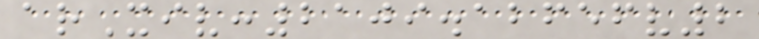arXiv:2109.12656v2
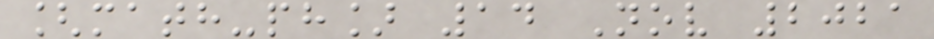[math-ph] 14 Nov 2021
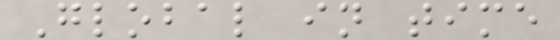Global in time
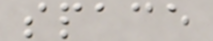space
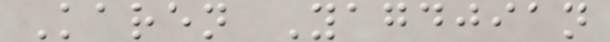Karen Yagdjian
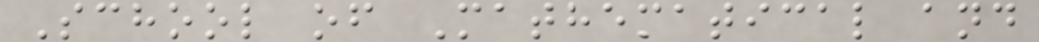School of Mathematical and
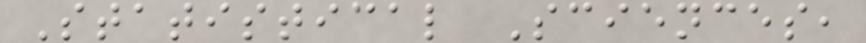Statistical Sciences,
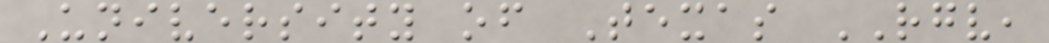University of Texas RGV,
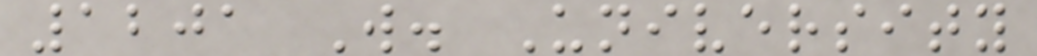1201 W. University
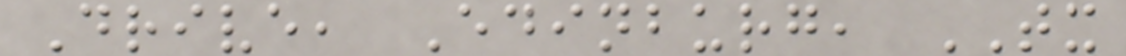Drive, Edinburg, TX
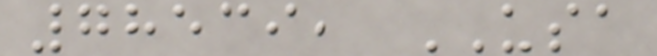78539, USA
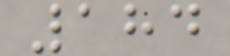184
